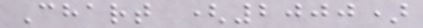Chart (2000)
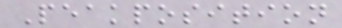Peakposition
